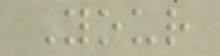Your
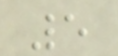5
